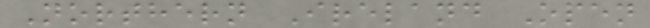Northern Ireland Open
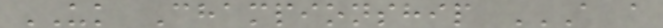UK Championship A A
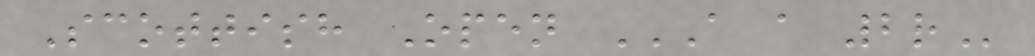Scottish Open A A 2R
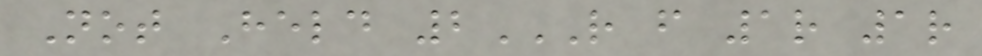Not Held 2R F 1R 1R
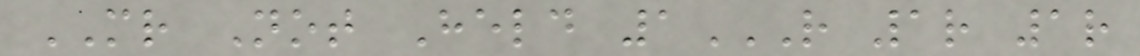MR Not Held 1R 1R 1R
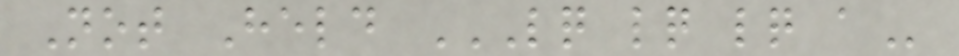Not Held LQ LQ LQ A
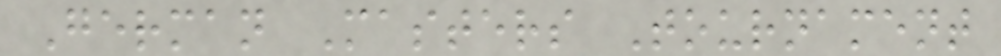German Masters Tournament
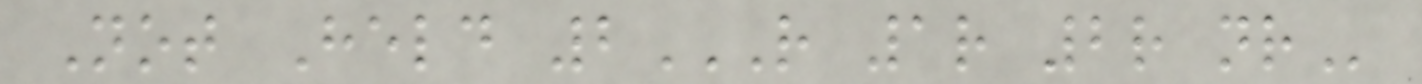Not Held 2R 1R 2R NR
